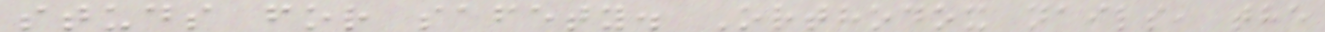studs for safety. Orthodox nails, the
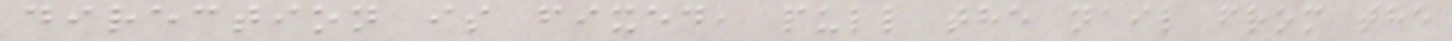direction is fixed, pull the nail from the
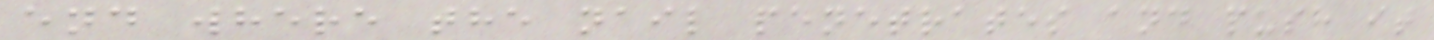end where the nail penetrates and push it
